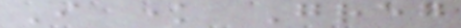I know Greg
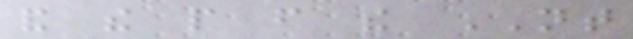and the people from the NT
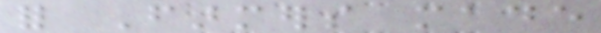for Farmers made
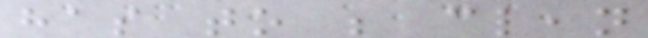has to be clean
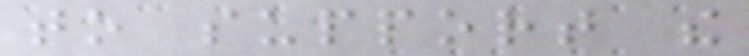to support the
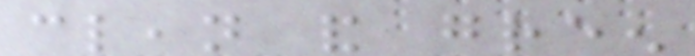clean and green
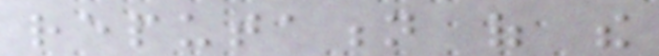reputation of the
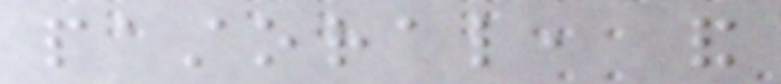pastoral, and
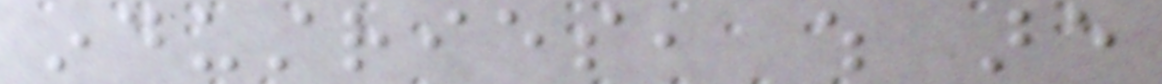industries, which are
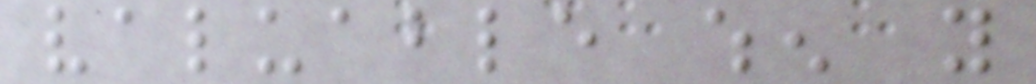valuable when you
